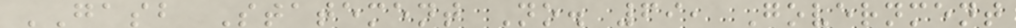GASB Statement No. 69, Government
